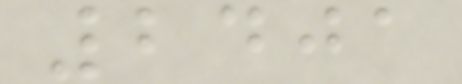2401
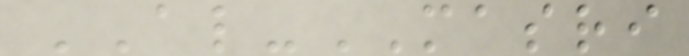AL-MASRI
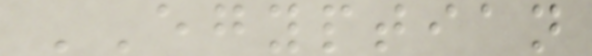EGYPTIAN
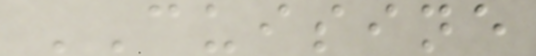CUISINE
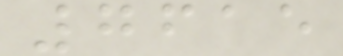7615
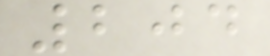204
